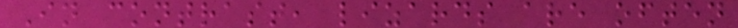In contrast, lizards are often
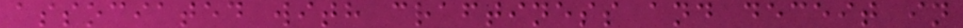associated with craftiness and deceit in
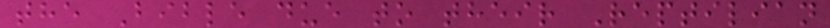the Bible due to their Reptilian
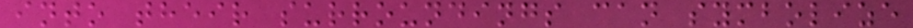into their surroundings can symbolize
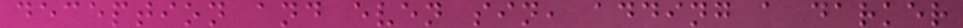deception and even sin, adding a darker
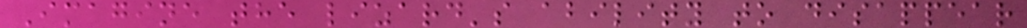Imagine the lizard's ability to disappear
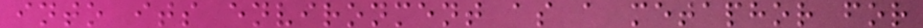into its environment as a metaphor for
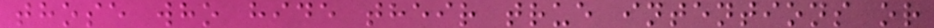those who hide their true intentions or
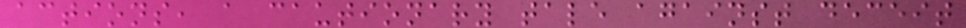actions, a cautionary tale against deceit
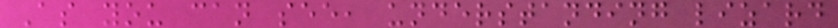As you can see, understanding lizard
